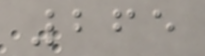265
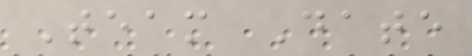Team Date
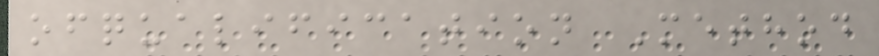ofqualification Method
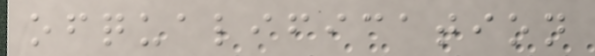ofqualification
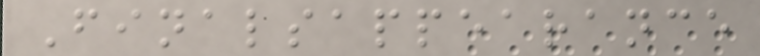Finalsappearance
